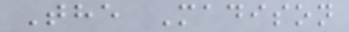The Madison
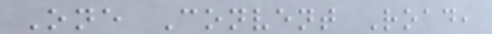One Convent Road,
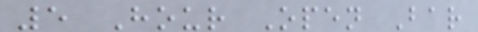5 Hour Open Bar
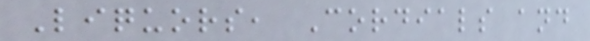Liquors, Cordials and
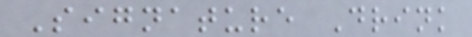Signature Drink
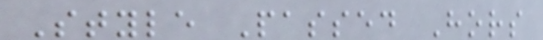Style Passed Hors
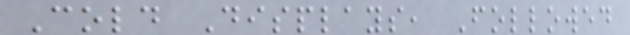Cold Displays, Followed
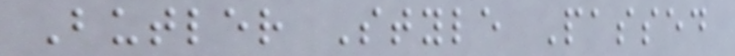Butler Style Passed
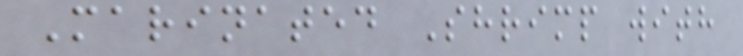Marinated Shrimp with
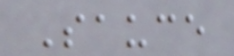Sauce
